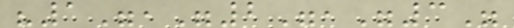"1","2","3"
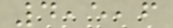4,5,6
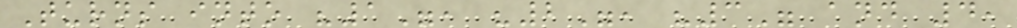Turns into "1", "2", "3" and 4,
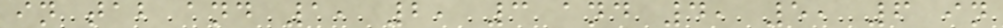in tab and 1, 2, 3 and 4, 5, 6 in
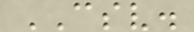CSV.
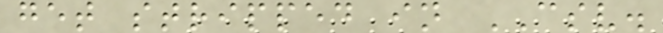get stripped in CSV.
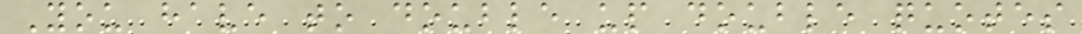You have to double up double quotes
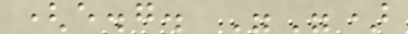(e.g. "")
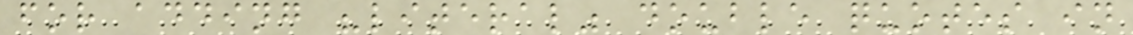for adding "literal" double quotes in
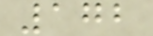172
